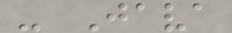- Java
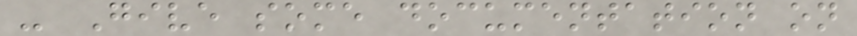- Give some documentation on
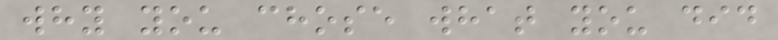why you chose what you did
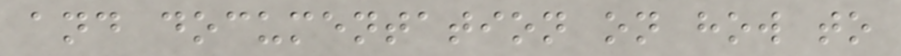and documentation on how to
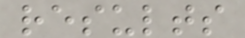results
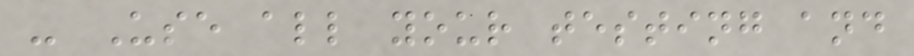- Use all your testing and
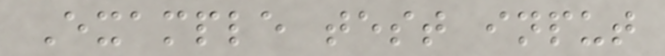Example test input
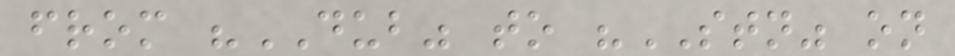from "DUB" to "STN" on
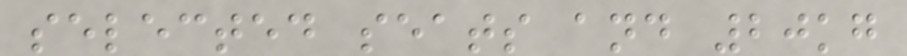selected seats and 20kg
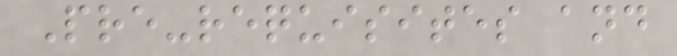Pre-requisites and
